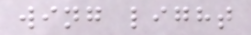wing light
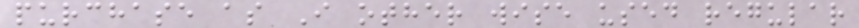purchase as I other wise used regular
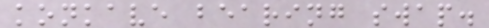konkave bearing swap.
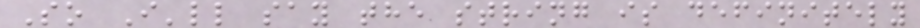So I'll say the string is definitely
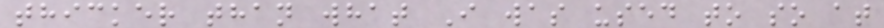thicker than what I was used to so at
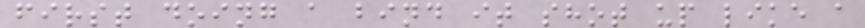first doing a bind it shot up like a
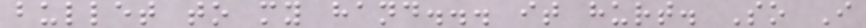bullet to my hand... it hurt. So I
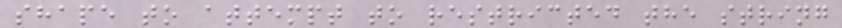shape to attempt to restricted the string
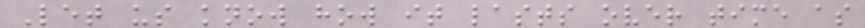Let us know how it lasts over time as
